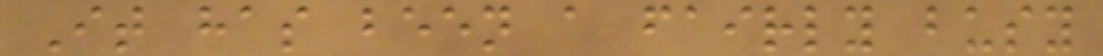It has been a fairly busy
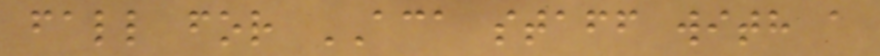fall for ACA staff with a
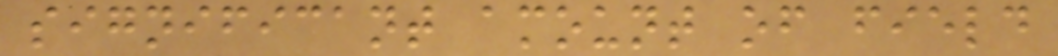significant amount of field
